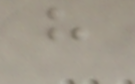h
